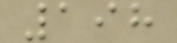198
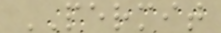PERMIT
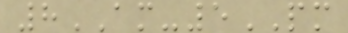8AM-5PM
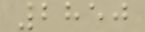2850
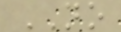NO
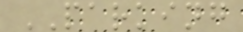PARKING
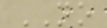NO
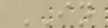IN
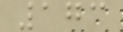173
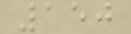150
